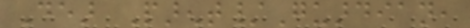Dear Parent/Guardian,
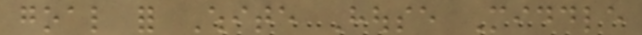goal for White House Middle
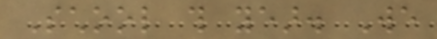School this year. We
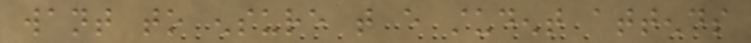want to ensure that every student attends
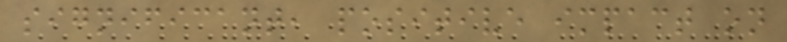significant, positive impact on
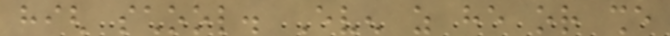high school. Even as he or she
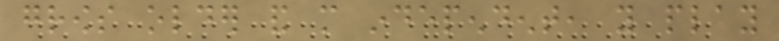grows older and more independent, you play
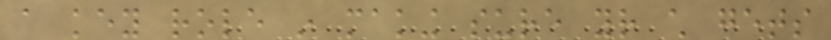a key role in making sure your child gets
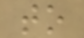to
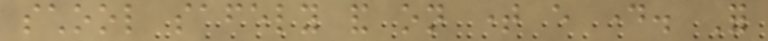school safely and on time every day. For
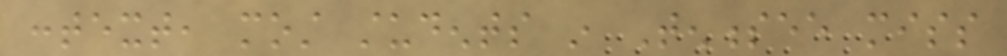context, most students in Tennessee miss
